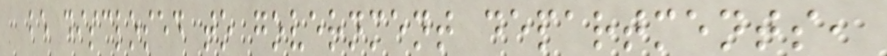be disclosed to government departments,
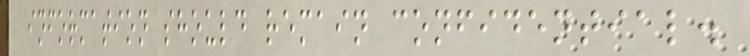information should remain confidential.
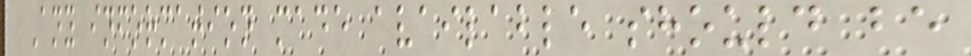Any information made available should be
